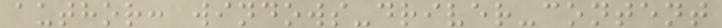author: windows-driver-content
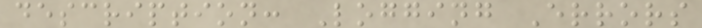description: Logging Errors
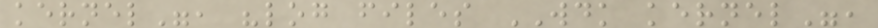kernel", "log files WDK kernel",
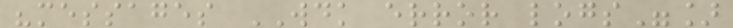"messages WDK error logs"]
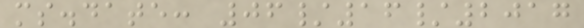ms.date: 06/16/2017
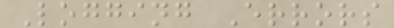Logging Errors
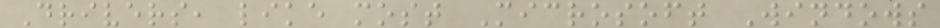Drivers, like most Microsoft Windows
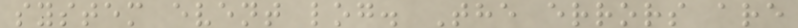system event log. The errors are
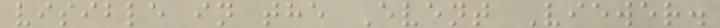visible in the Event Viewer.
